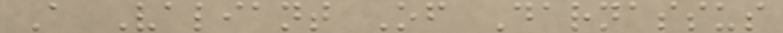A Valiant Of Darnassus
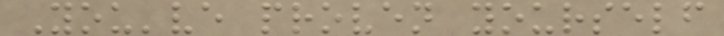You've proven yourself
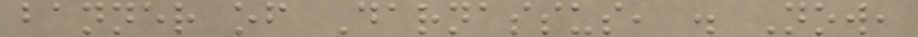banner of Darnassus, . Now,
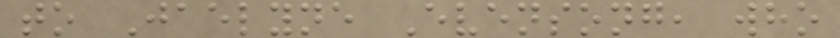to Jaelyne Evensong, who
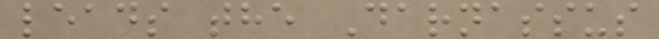leads the Darnassus
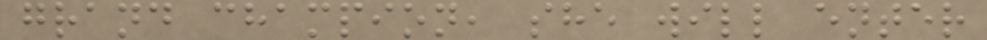grand champion, she will enter
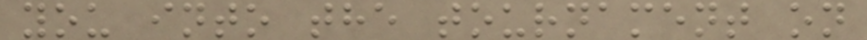you into the tournament on
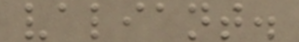valiant.
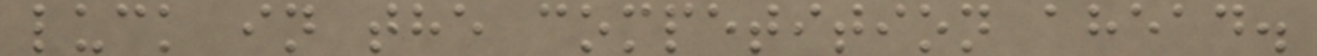luck in the competition ahead.
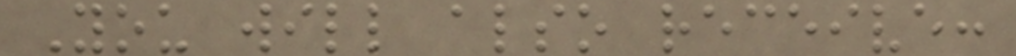You will also receive:
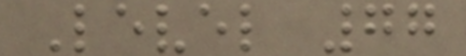Level 77
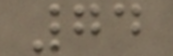74
